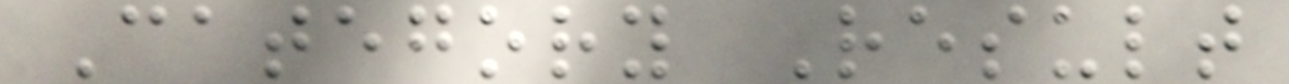Category Result
